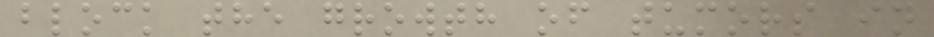block the growth of tumors in
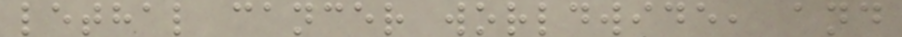lethal cancer worldwide, and
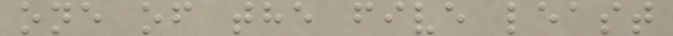one of the five least
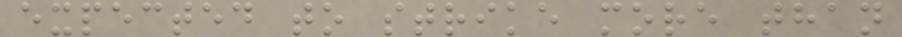expected to strike more than
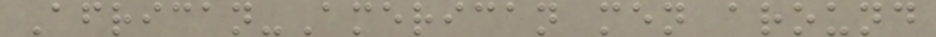African-American men around
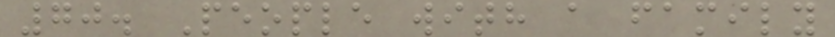70. People with a family
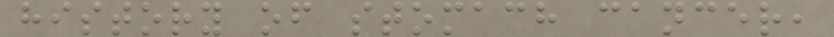history of stomach cancer,
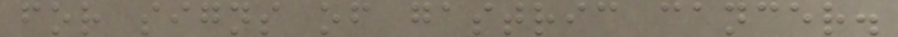for signs of gastric cancer.
